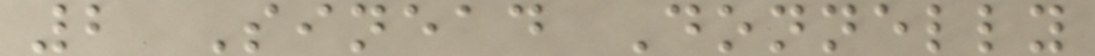2 Sinead Donnelly
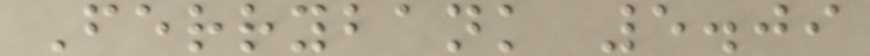Ferrybank 5.09
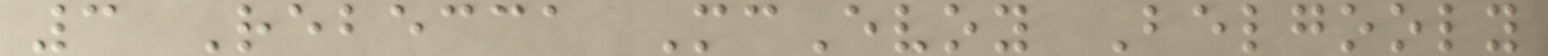3 Rebecca McEvoy Belgooly
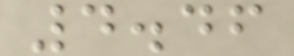4.46
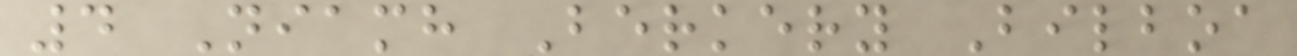4 Niamh Berkery Bilboa
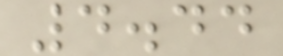4.44
